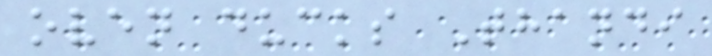oven ducks Thandi
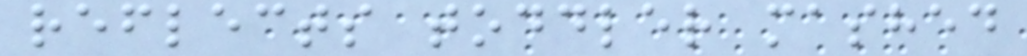reflects toddler mashed
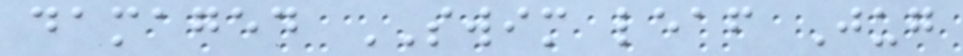damaged SWIM leaf Jug
